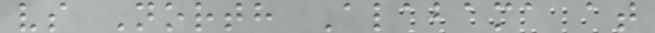vs North Alabama at
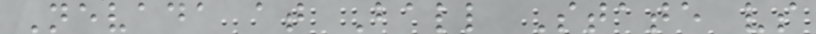Nevada at Ball State vs
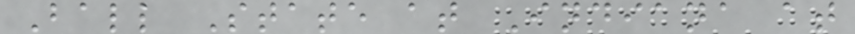Ball State at Indiana at
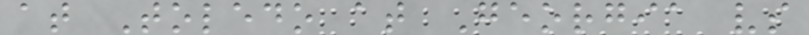at Toledo at Georgia vs
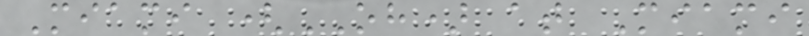Miami (OH) at Miami
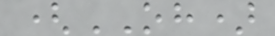(OH)
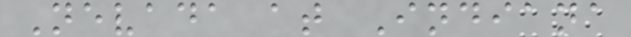Nevada at Indiana
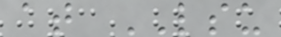at LSU
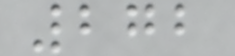272
